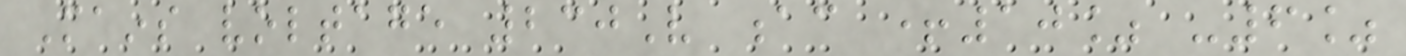Mains voltage 230V ac +10% -6%
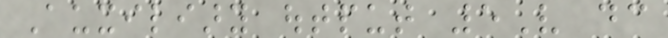Auxiliary output 5V dc
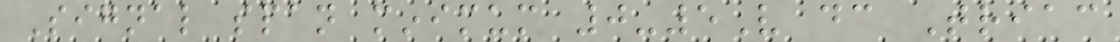Signal span minimum 0-5V dc Triac
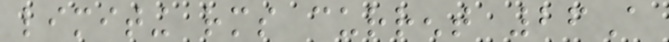limiting rms current 26A
